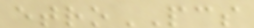etroPCS
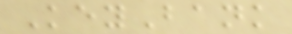KeyBank
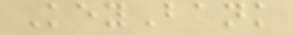KeyBank
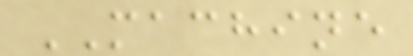MACHINE
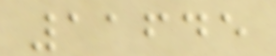11645
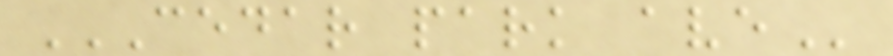CEDAR PARK AVE
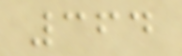364
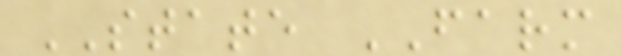STATE FARM
